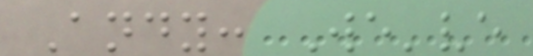Andy: We've
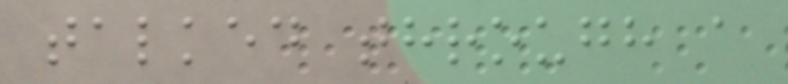talked through a
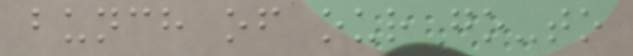bunch of our go-to
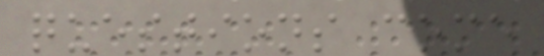questions come
